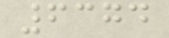6374
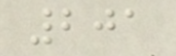201
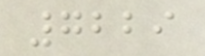7229
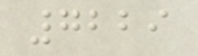7229
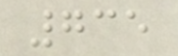735
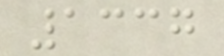1337
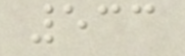533
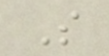S
